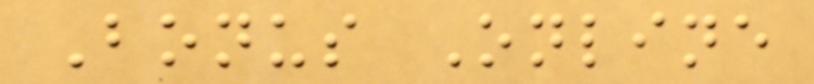Bonus Online
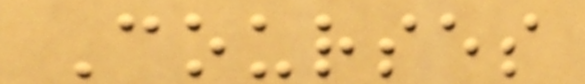Courses
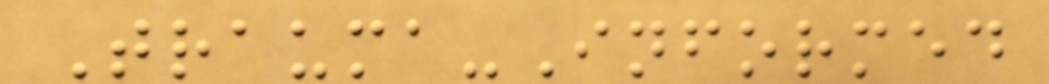Trauma-Informed
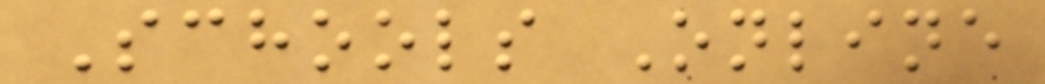Schools Online
